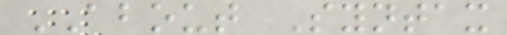ABOUT Syntax
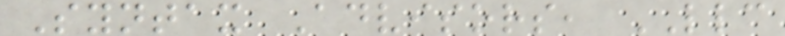Syntax Advisors, LLC
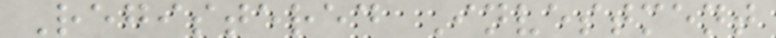Registered Investment
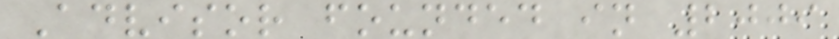Advisor founded in 2009
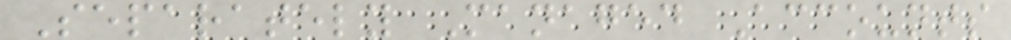Separately Managed Accounts
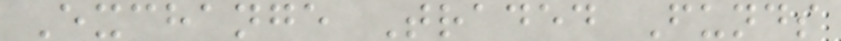Exchange Traded Funds
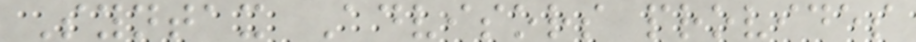Syntax Advisors provides
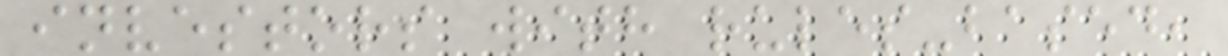investors with rules-based,
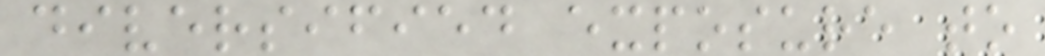diversified exposure to
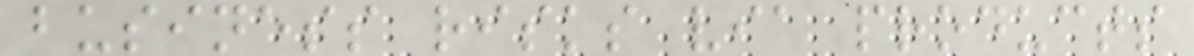business risks via products
